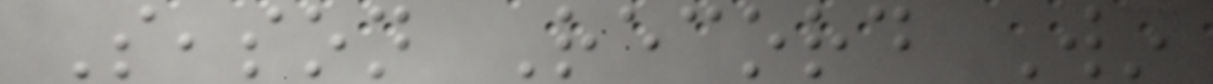Season Record Win
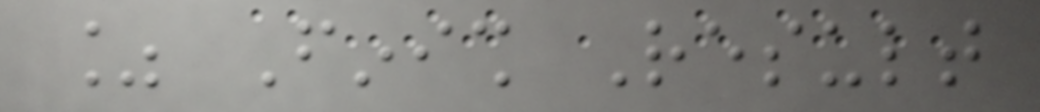% Finish Result
